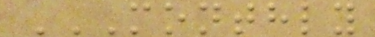MONTHLY
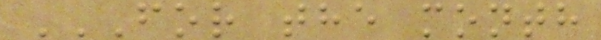FOR THE MONTH
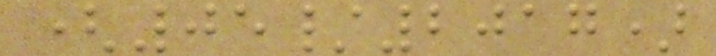(05/2017)
